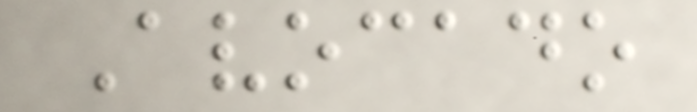Avocado
